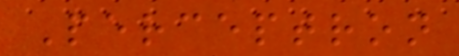Perceptron
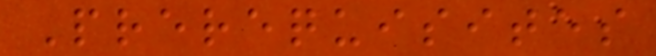Prerequisites
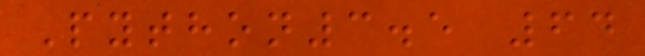Python3.5 64
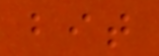bit
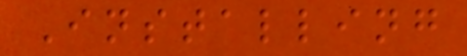Installing
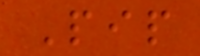Pip
